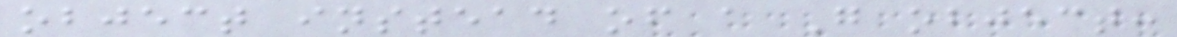object instead of a G object:
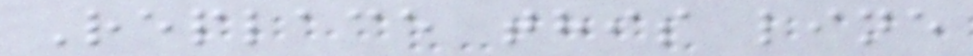Replace this line
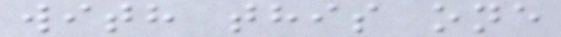with this one
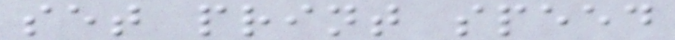set print speed
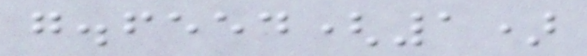g.feed(1)
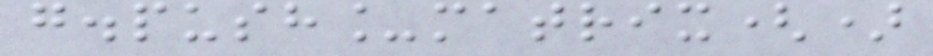g.push_matrix()
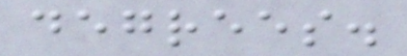degrees.
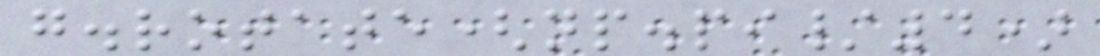g.rotate(np.pi/4)
